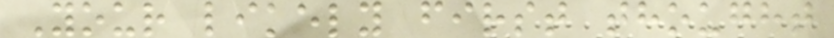Your likely first thought
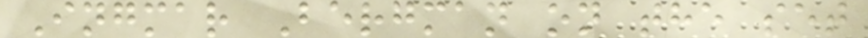Ingmar Bergman on the set
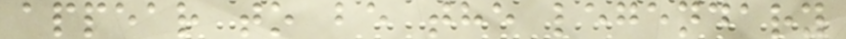appear to be the legendary
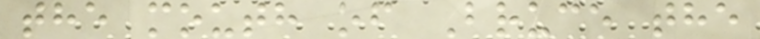the mouth of Bruce the
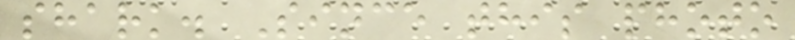shark. Since this photo
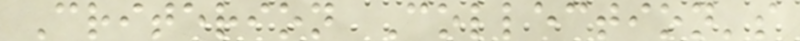Criterion Collection's
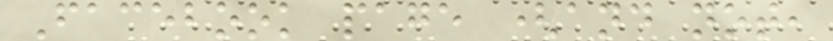Facebook page (and not,
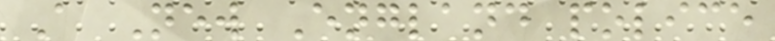A New England police
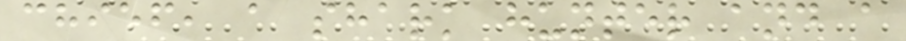chief, a shark hunter and a
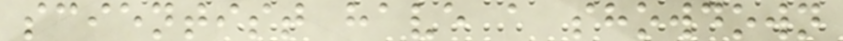scientist have a showdown
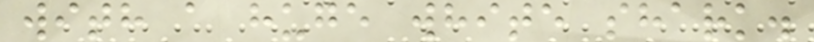with a huge white shark.
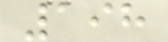198
